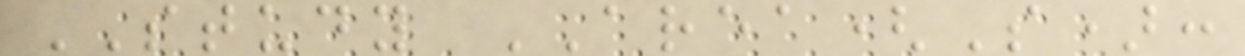STUDY AREA(S):
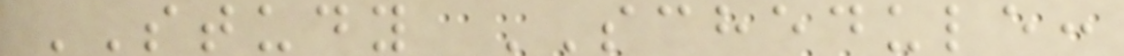STUDY SCHEDULE:
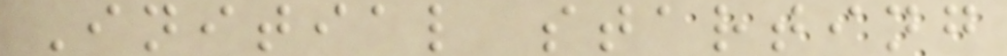Initial starting
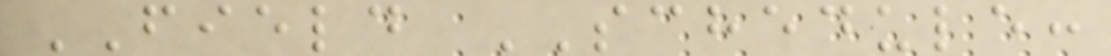FIELD SCHEDULE:
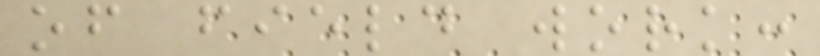of field work:
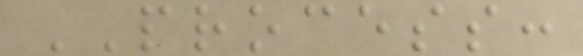PROCESS:
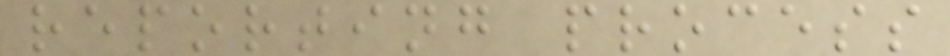reporting process
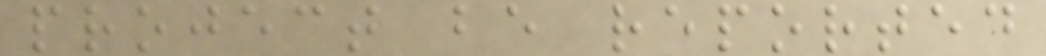project be reported
